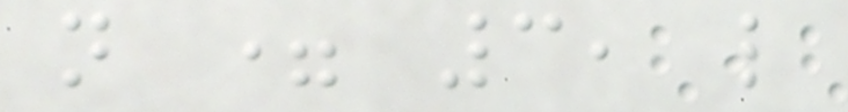n = 3, l
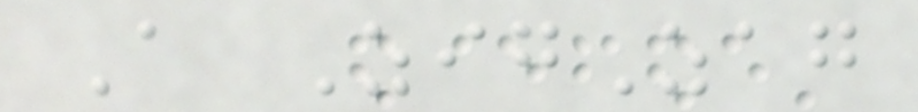A ZigZag
